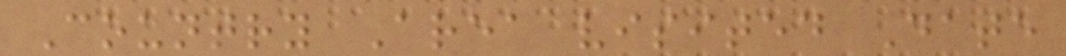Country Area visited Date
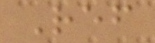Ref
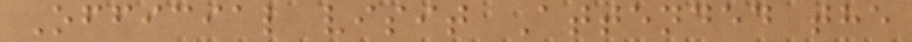Official visit Attended the
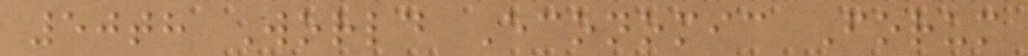50th World Economic Forum
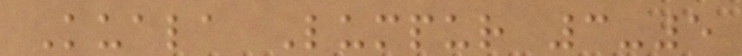Kuala Lumpur 3-5
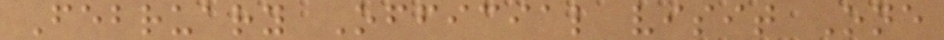February Official visit One
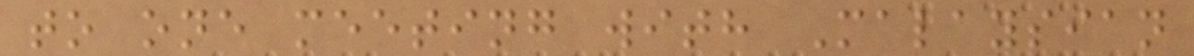to one meeting with Malaysian
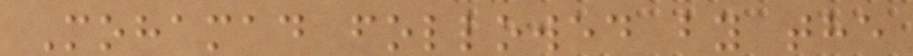Mohamad followed by the
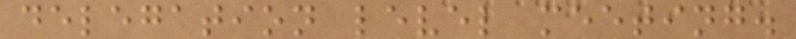delegation level meeting.
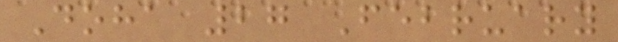Doha 27 February
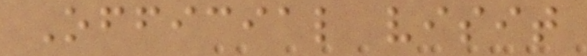Official visit
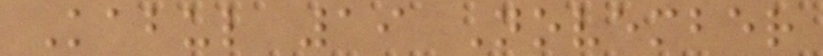Kabul 19 November
